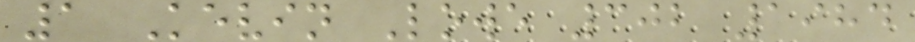1 Kevin Lowe 302 1984
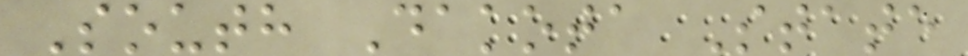South Dakota State
